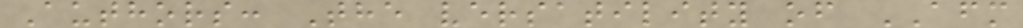Authors: The versatility of AFM
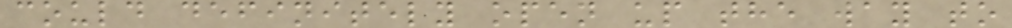could definitely open up the way to
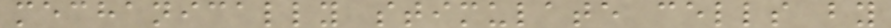mechanically stimulate cells by
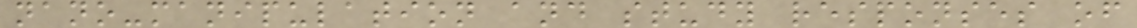nano-manipulation and study responses of
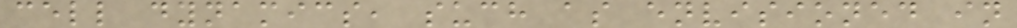cell dynamics, such as envisioned in
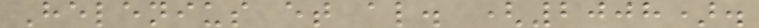Helenius et al. (2008).
